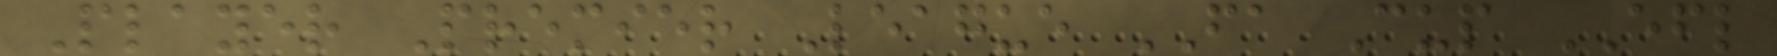Player Premier League FA Cup EFL
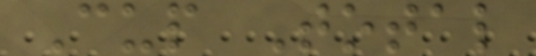Cup Total
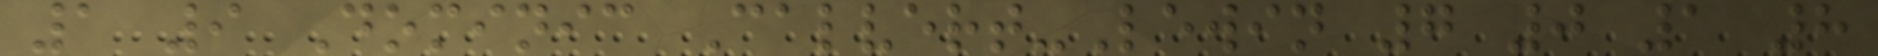1 9 Dominic Calvert-Lewin 7 0 1 8
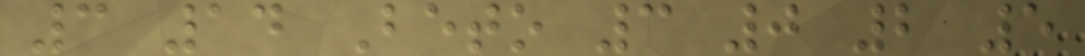3 14 Beto 3 0 2 5
